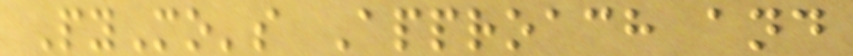PyMo's Approach and
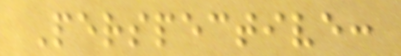Perspective:
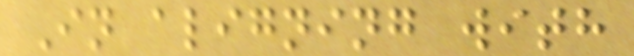In aligning with
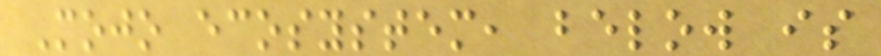Mojo ecosystem, below is
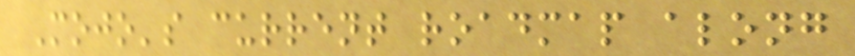Mojo's current roadmap along
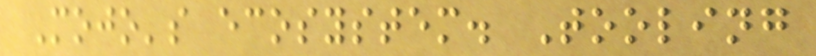Mojo's ecosystem. Tooling
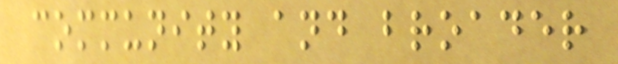community and broader
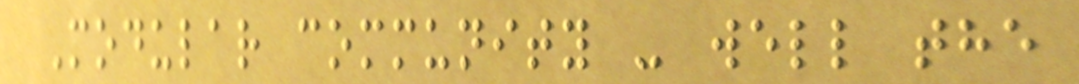Modular community - well the
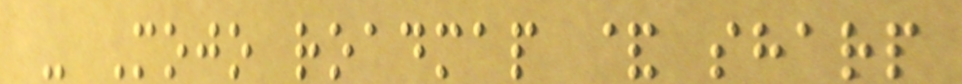- Mojo roadmap & sharp
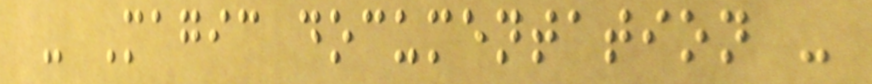- Magic documentation -
